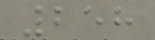258
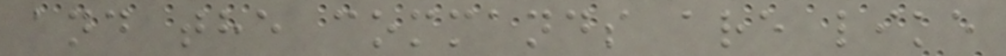and the commands are like
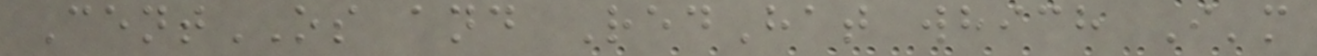CentOS and RedHat which I'm
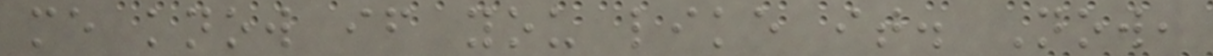me know if you like it. Now,
